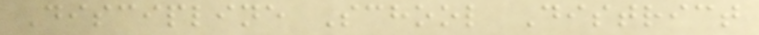Discipline School District
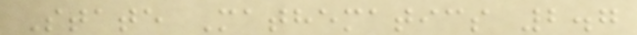State Mathematics 2.7
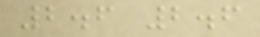2.6 2.6
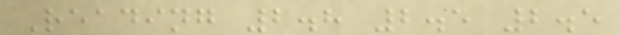Reading 2.8 2.5 2.5
